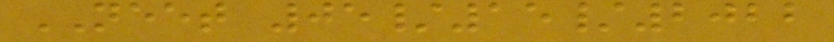NEET 05/15/2022
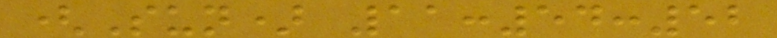(Sun) 11:54:52
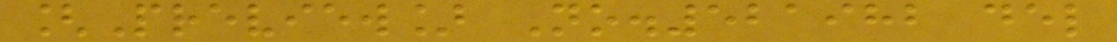[Preview] No.521982 del
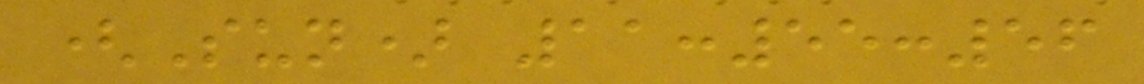(Sun) 11:55:56
